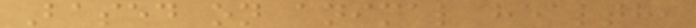Based on animal health,
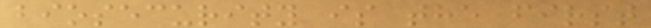biosecurity is the first
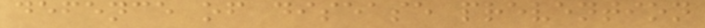defence of disease prevention
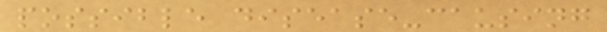possible disease-causing
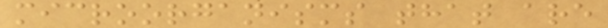microorganisms that are
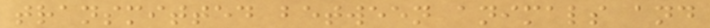transmitted between animals and
